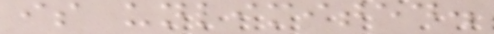is unlimited.
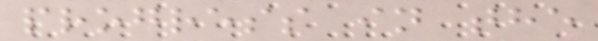progress in the
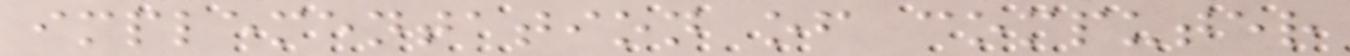implementation of computer
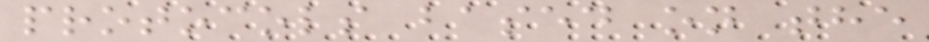protocols based on the
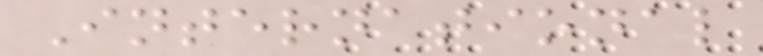International
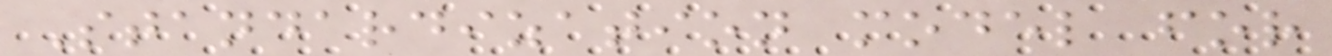Standardization model for
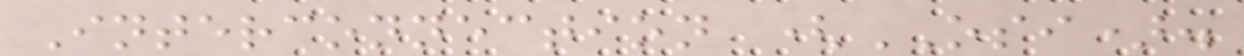Interconnection (OSI).
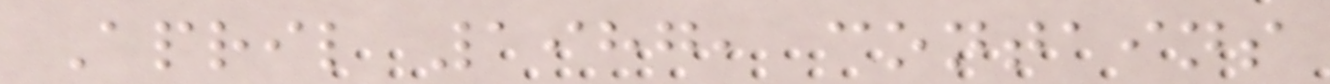April 1987, contains
